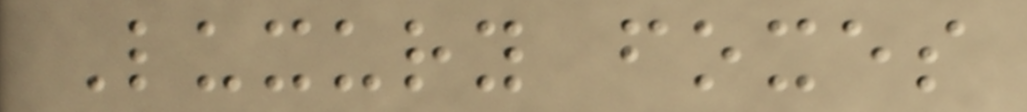Luxury foxes
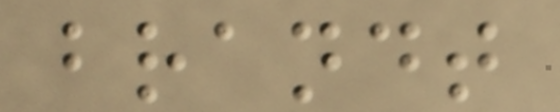brandt
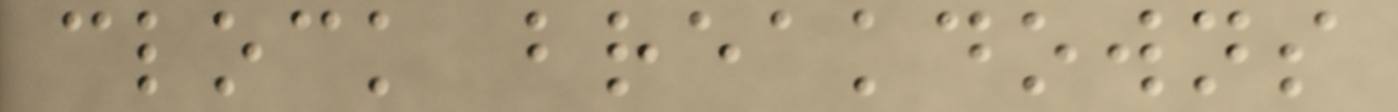clock breakdowns
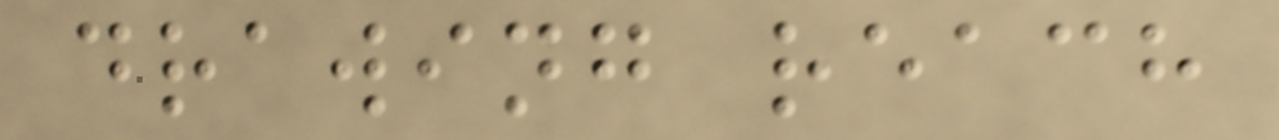drawing reach
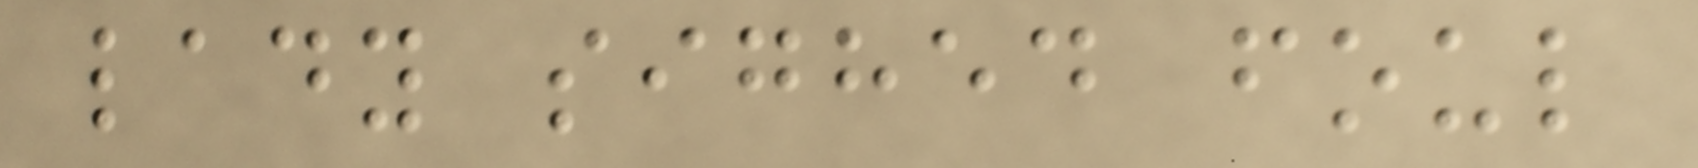lady sighed foul
